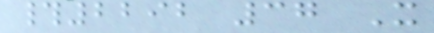#2292 37 X
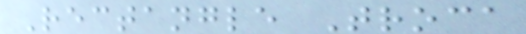Rectangle Troca
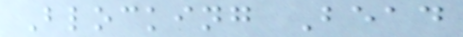Blocking Bead
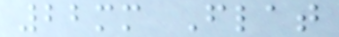22mm Flat
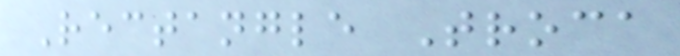Rectangle Troca
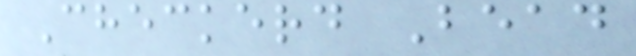Checkerd Bead
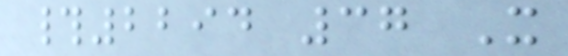#2294 37 X
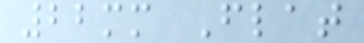22mm Flat
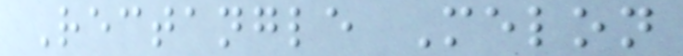Rectangle Melon
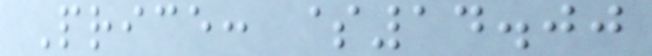Price: $14.00
